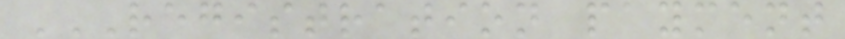REGISTRATION PAYMENT
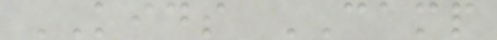KIDS CAMP
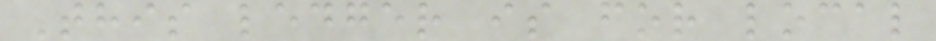This ledger is for local
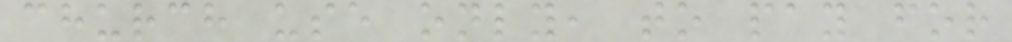church use only, to pay for
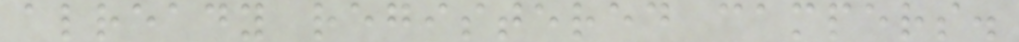already registered campers.
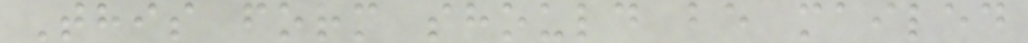This form should be mailed
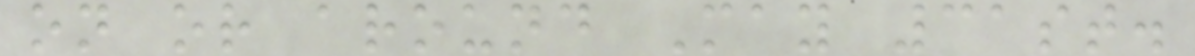on or around May 31st.
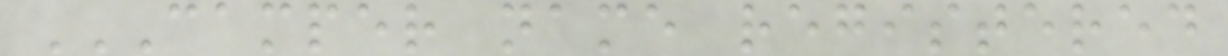CAMPER NAME REGISTERED
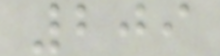209
